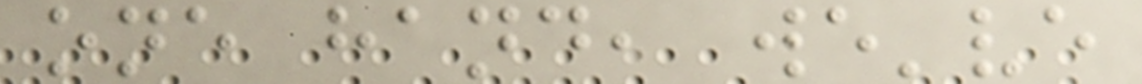one hand, we've
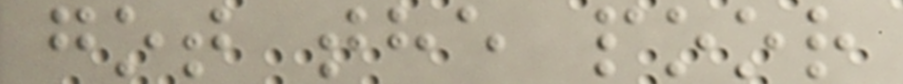got the poor
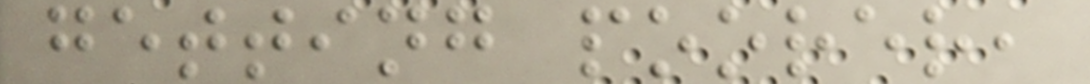getting poorer,
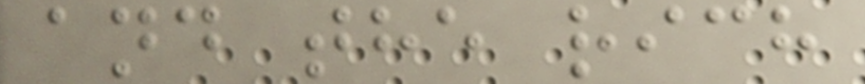and the rich
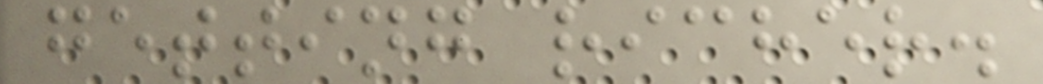getting richer.
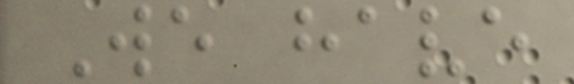We have
